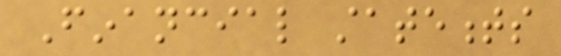Financial statements
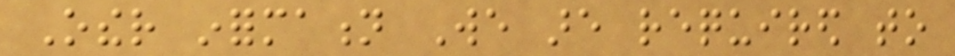Other information We are required to
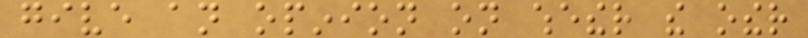give an opinion on whether the other
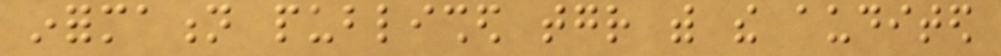information published together with the audited
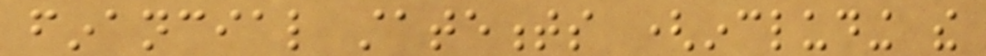financial statements (including the
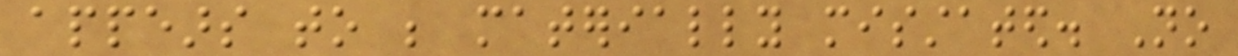appears to be materially misstated. No
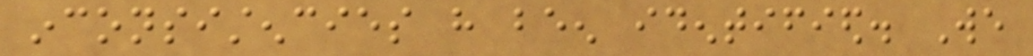inconsistencies have been identified. We
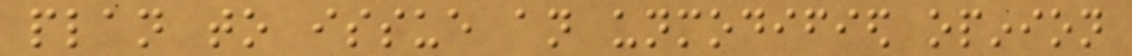plan to issue an unmodified opinion
